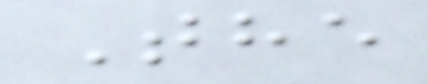The
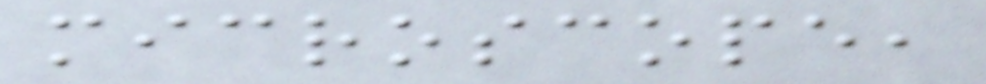microscope,
